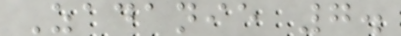Zadanie 7.
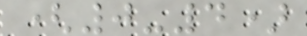(0-4)
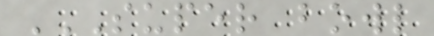SUPER BOWL
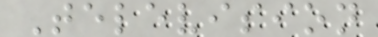Television
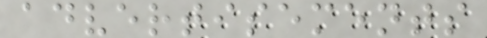advertisements
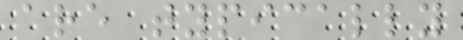are typically
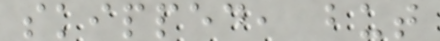skipped, but
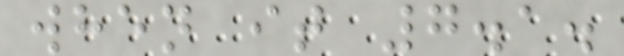when it 7.1.
